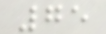75
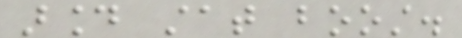around stat boost.
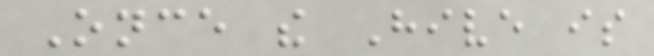Once the Hive is
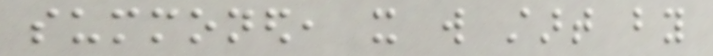summoned, it will start by
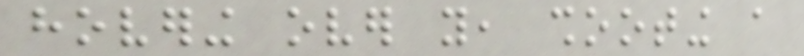hovering over you, shooting a
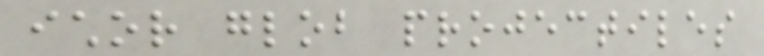ichor glob projectiles
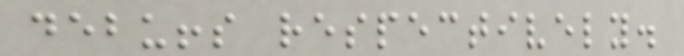debuffs respectively.
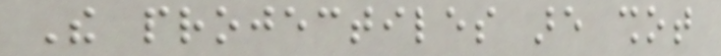The projectiles are shot
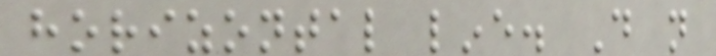horizontal line. Do not
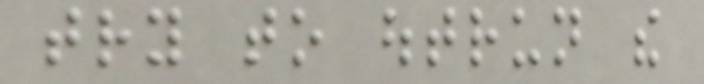try to outrun the
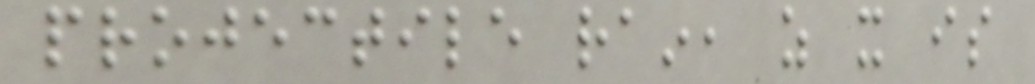projectile rain, as it is
